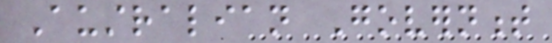Australian Government
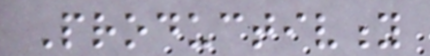Productivity
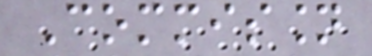Commission
